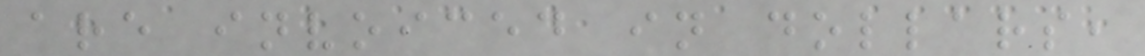are invoiced in dollars,
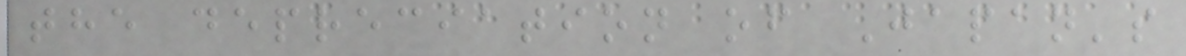the depreciation of Japan's
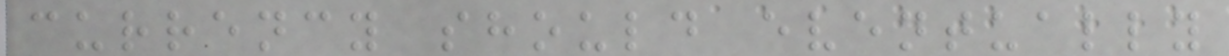currency should eventually
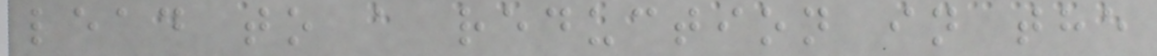lead to a reduction in the
